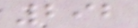292
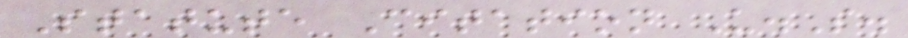Statute Citation U.S.
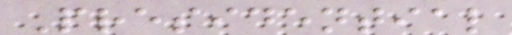Presidential
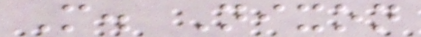M. Nixon
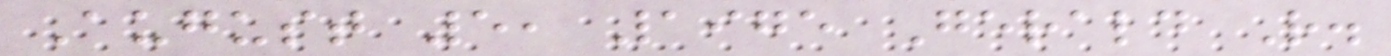August 5, 1975 Gerald R.
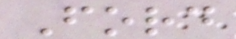Ford
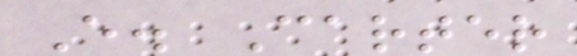E. Carter
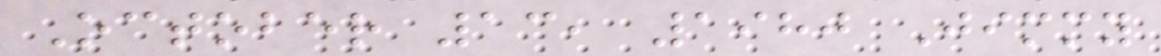October 13, 1980 Jimmy
